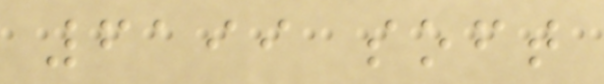6199 soft
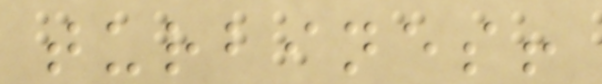turbines!
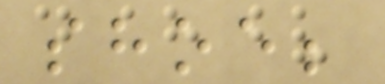shoe;
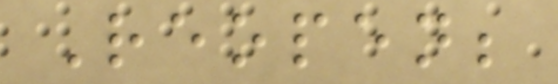Reopen;
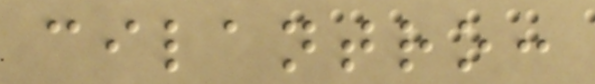cilantro:
